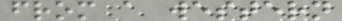from a western
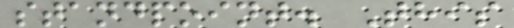standpoint. This
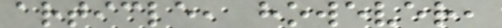article, however,
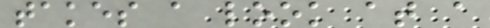takes a look at a
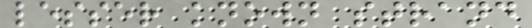lesser known strand
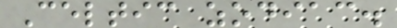Celtic zodiac.
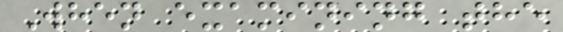When examining the
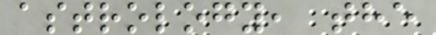astrology, the
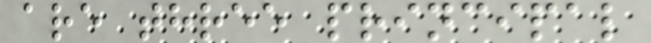are three principal
